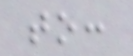to:
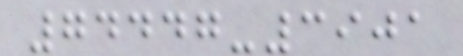74447-3901
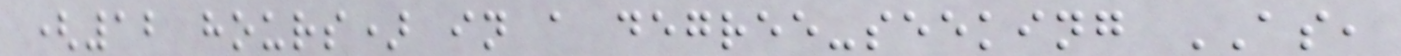(12 hours) in a degree-seeking AS,
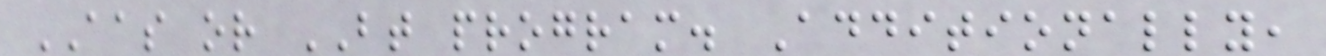AAS or BT program. Additionally,
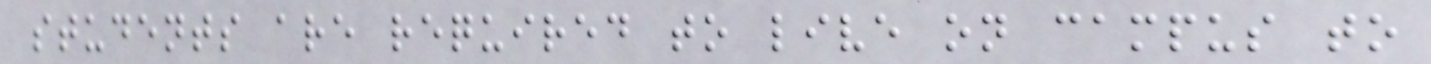students are required to live on campus to
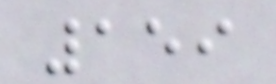159
